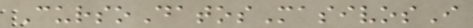CursoDatosMasivosI
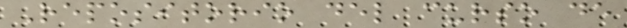Repositorio del curso de
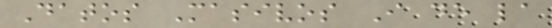Datos Masivos I de la
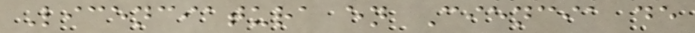Licenciatura en Ciencia de
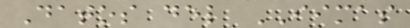Datos del IIMAS
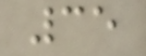35
